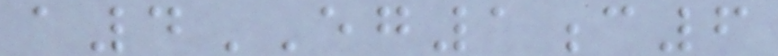a4EG1c6
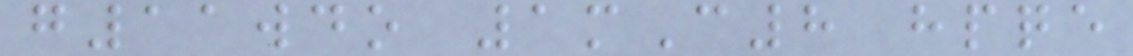g11wdo 1mC8 hpqe
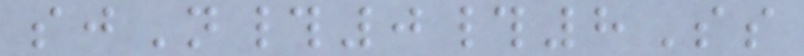sjN#0#8Ss
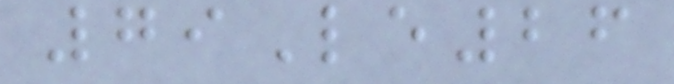79Le26
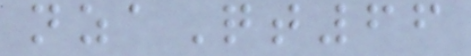nzaQt66
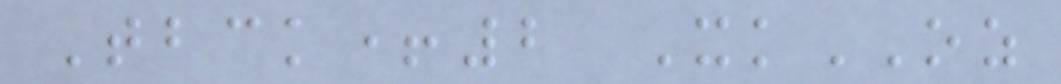Tbck+2 XkOZ
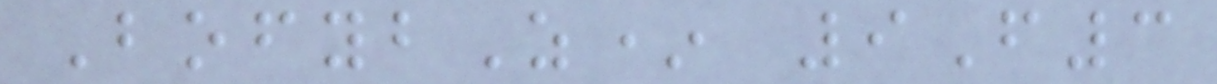BofybZ* 9F3
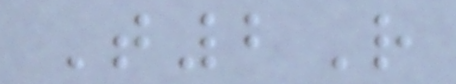T2R
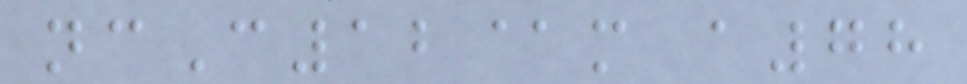ncC12@m a78
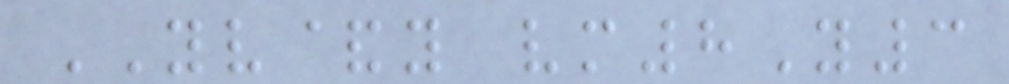YV&y vm8Y3
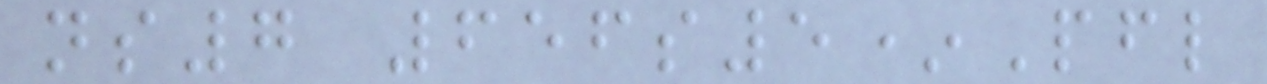ns7 656s5*Pfl
